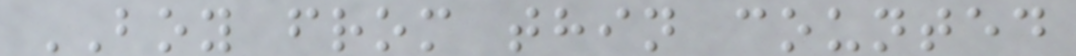BOY from thin counted
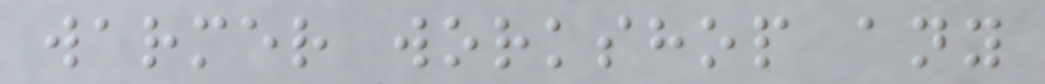warmer workshop any
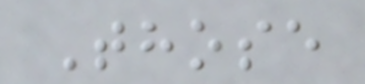Those
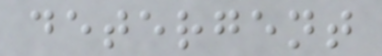detergent
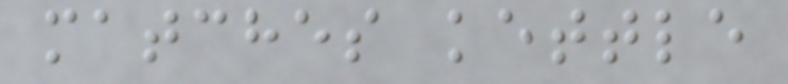matches kettle
